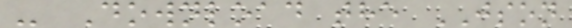- Download the JSON
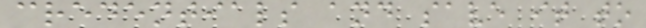credentials and save it to
